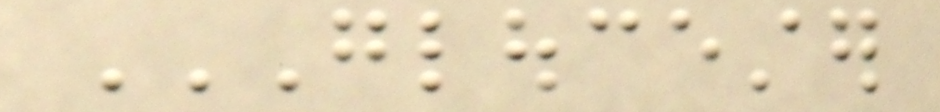GLOUCESTER
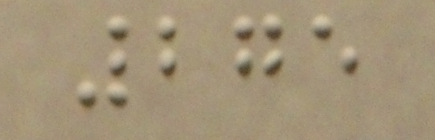275
